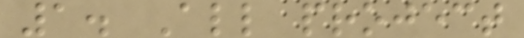1. All project
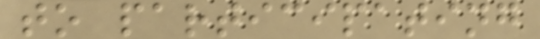to participating
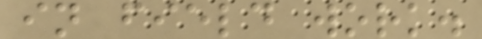in field work.
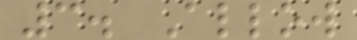3. Allow
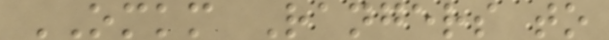OMKM Rangers to
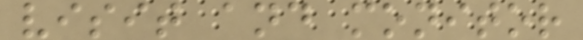visit and monitor
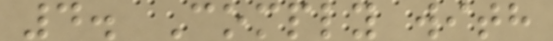4. Comply with
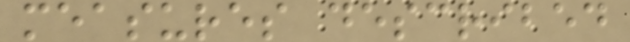measures described
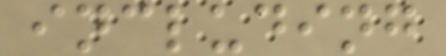including
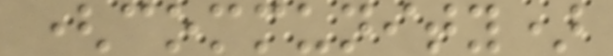(community)
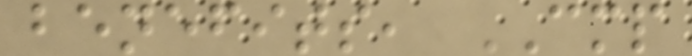benefits, CMP
